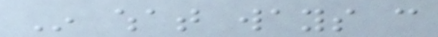In what ways can
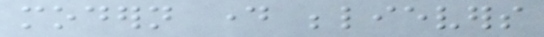modern day believers
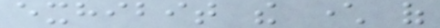exhibit the character of
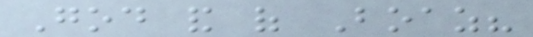God and of Boaz?
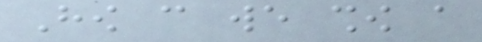How can we show a
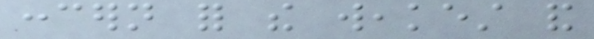concern for the weakest and
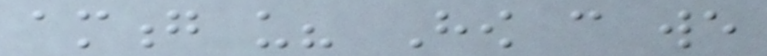among us? How can we
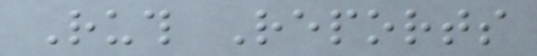Ruth Reports
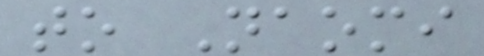to Naomi
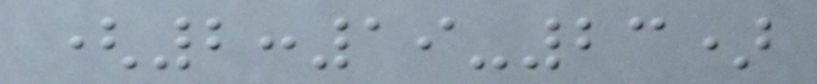(2:19-23)
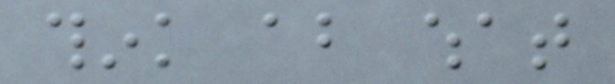think about what
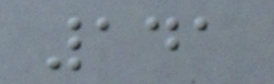141
